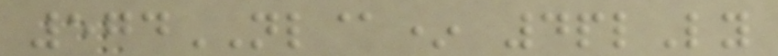574NL@* 4plLy
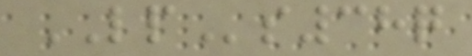LPs38q
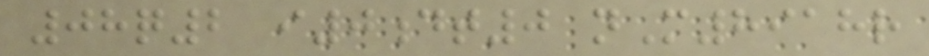08q2 i0dt0 nM8918r
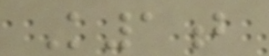K1b
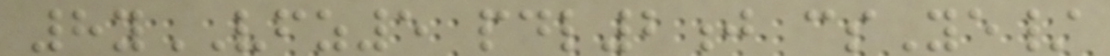8yVFZ5 pdl2j csYe/
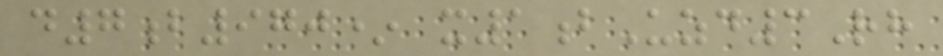d7b970* x1bUzd3Rh
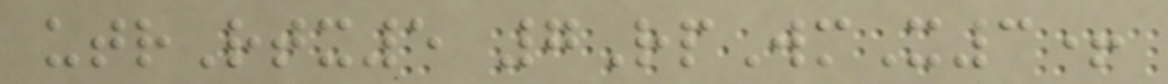utrRtx5 7RpWmX3+
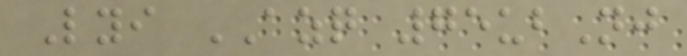Lyi AZQ 75ubNj
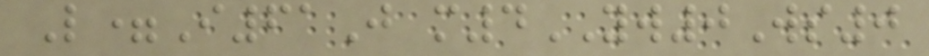L=I61J m4YW0Ws0
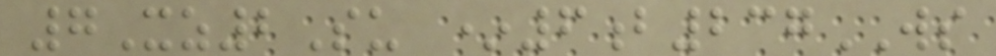7Xz2Su *6b237WS
